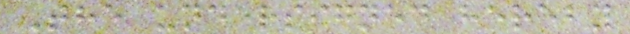The undersigned hereby
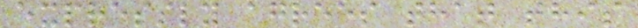expressly agrees that this
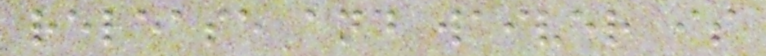release and waiver is
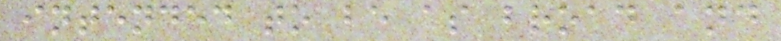intended to be as broad and
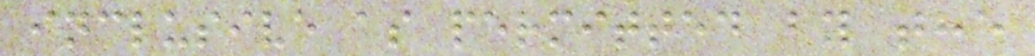inclusive as permitted by the
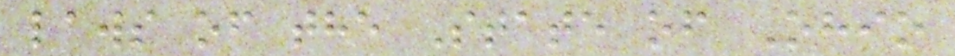laws of the State of Ohio
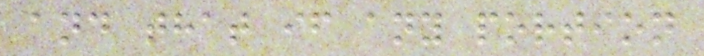and that if any portion
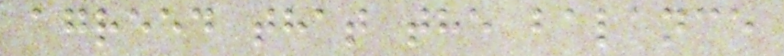agreed that the balance
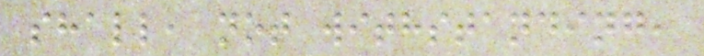shall, not withstanding,
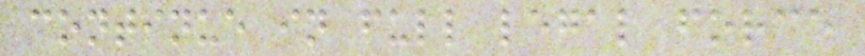continue in full legal force
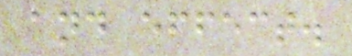and effect.
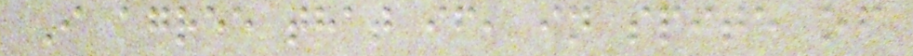I agree that if, in spite of
